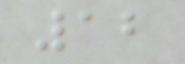12
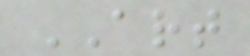ART
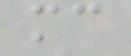mc
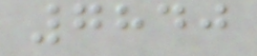7840
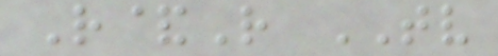R&R TV
